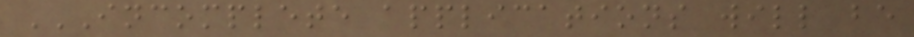INCOMPLETE APPLICATIONS WILL BE
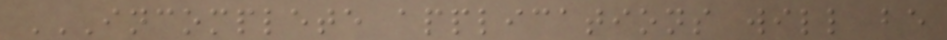INCOMPLETE APPLICATIONS WILL BE
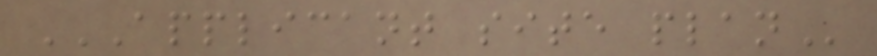APPLICANT SITE PLAN
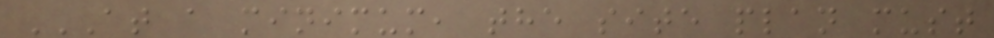AT A MINIMUM, THE SITE PLAN MUST
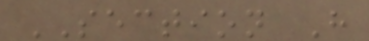SECTION H
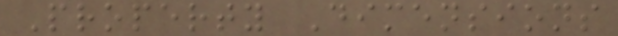Property Dimensions
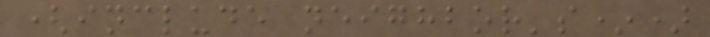(include neighbor's*)
